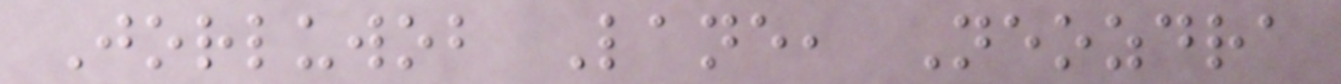Jorluwob Lane, Neozdra
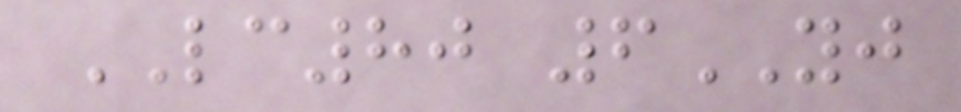LC80 6YJ
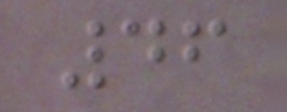46
